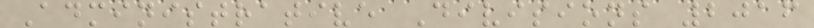Administrative Divisions 2016
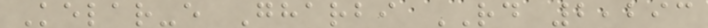Kelar-e Gharbi RD 2,293
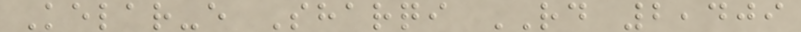Kelar-e Sharqi RD 2,409
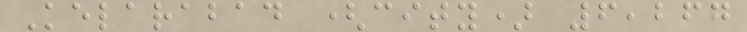Kelarabad (city) 6,267
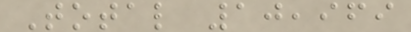Total 10,969
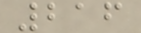216
